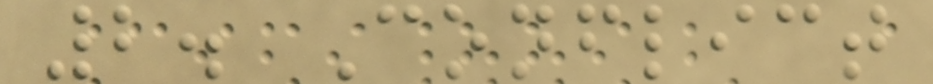2. Conflict
